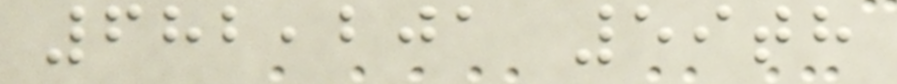682,201 59th
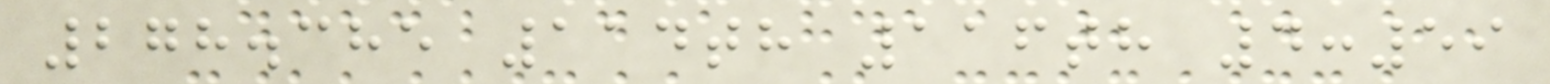278.385 114th 116th 4:59
